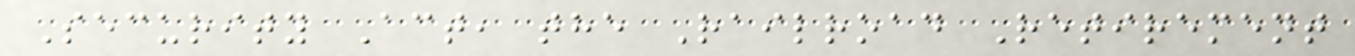Security Act, the Railroad Retirement
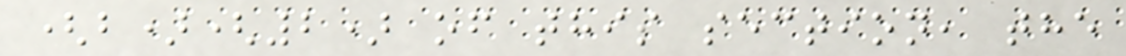(b)(2) of this section, the
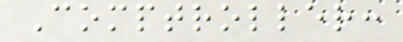Comptroller:
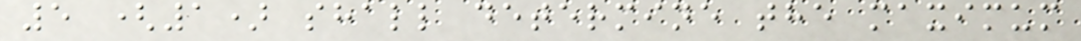5 (1) shall determine the maximum
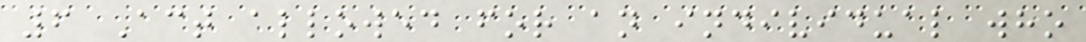6 Act allowed for an individual who
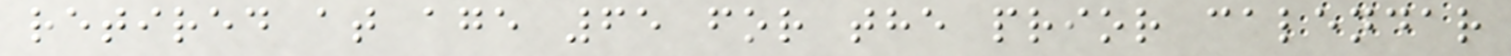retired at age 65 for the prior calendar
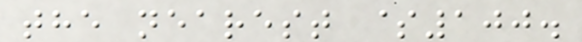the nearest $100.
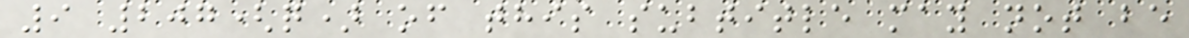9 207(q) of this subtitle may not be
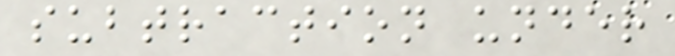subtraction under
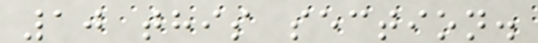10 this section.
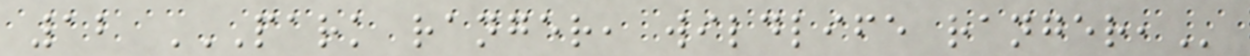12 PARK RANGER, WILDLIFE RANGER,
